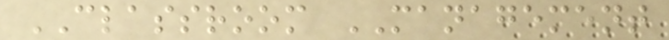CLASSROOM MANAGEMENT
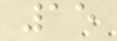15
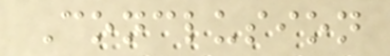Conclusion
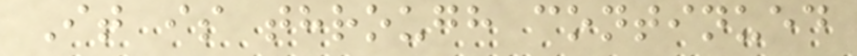It is through continued
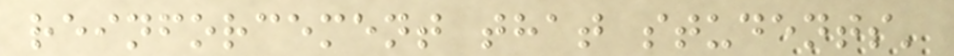reinforcement that students'
